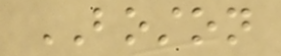BOSTON
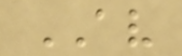AV
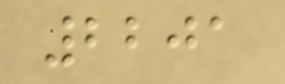2201
